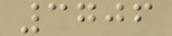3706
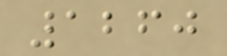1260
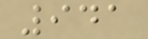941
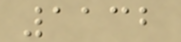1132
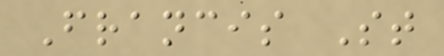Francis St
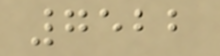7522
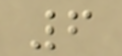6
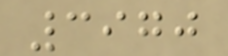3970
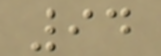94
